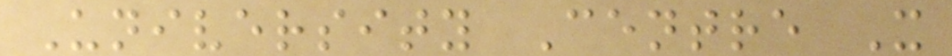University Centre X
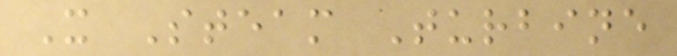X Steam Turbine
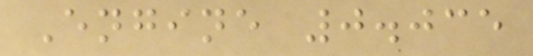Engine 0.035
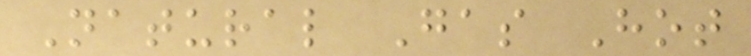Natural Gas Hot
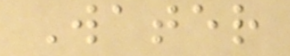Water
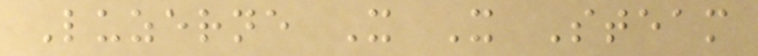Luzerne X X Steam
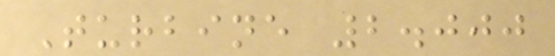Turbine 2.000
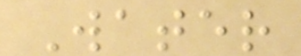Water
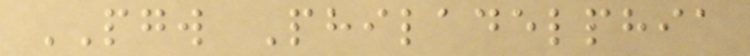PGW Philadelphia
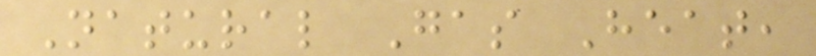Natural Gas Heat,
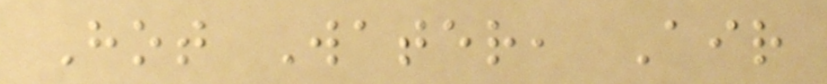Hot Water, Air
